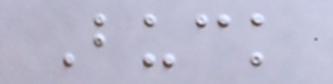Buck
